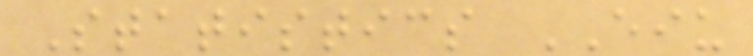Statistics EIU
